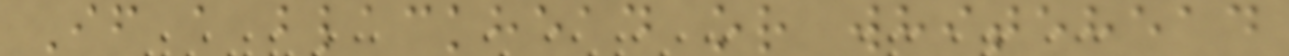If a blackhead or whitehead
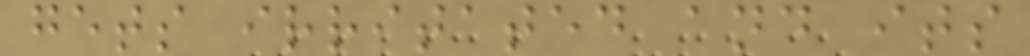gets irritated and its
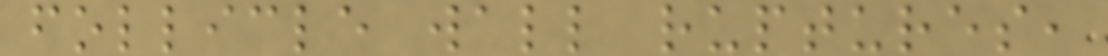follicle wall ruptures,
